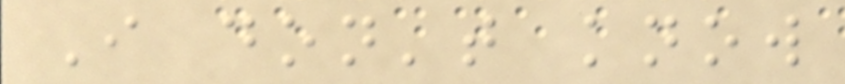I don't know
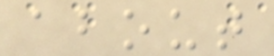about
